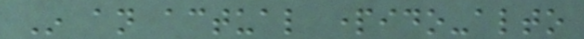In an actual partido-alto
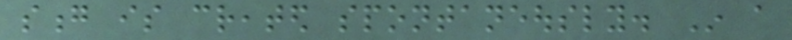song is created spontaneously. In a
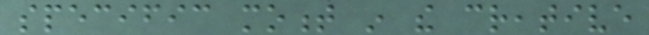specific moment in the creative
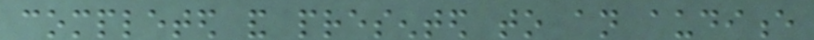completed and presented to an audience
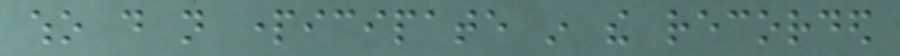who do not participate in the recorded
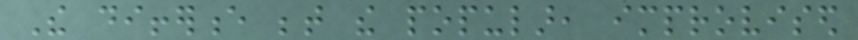The difference between the popular, improvised
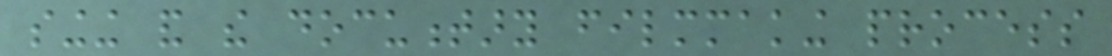singing and the documentary filmmaking process
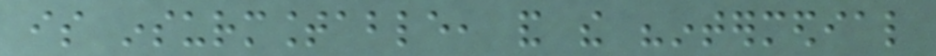is insurmountable, and the "intermedial
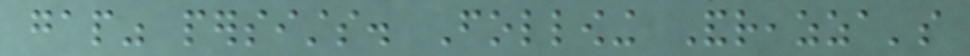gap" persists. Following Andreazza's
